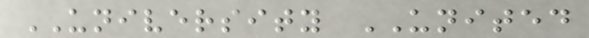UNIVERSITY UNITED
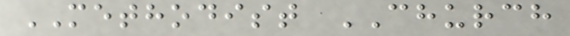METHODIST CHURCH
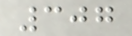307
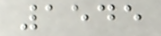1545
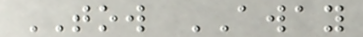TOW AWAY
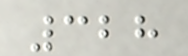328
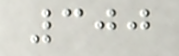300
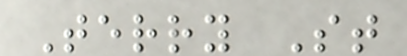Terry St
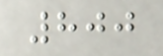800
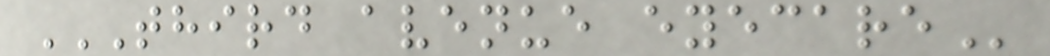THIRD AVENUE EYECARE
